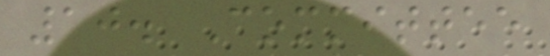10. Committee
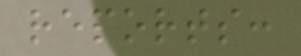reports:
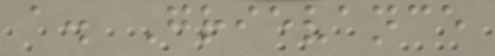a. Grievance
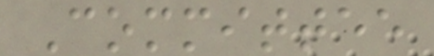Committee
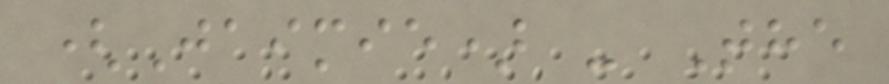(Jaimie) - The
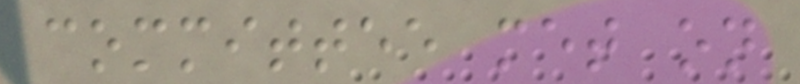committee met on
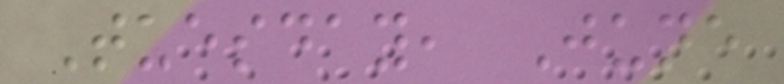Tuesday, June
